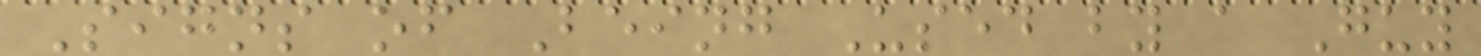Signs of Being Used by a Guy
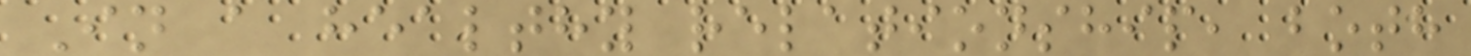In a healthy relationship, both
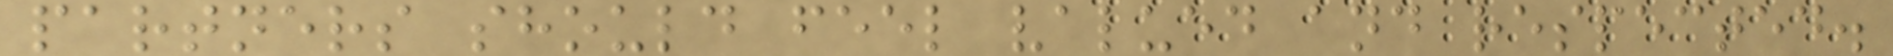partners should feel valued and respected.
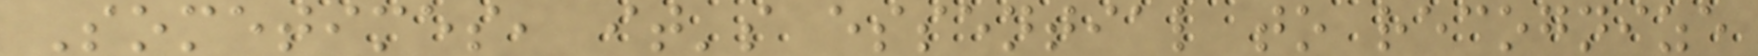Sometimes, it's essential to recognize
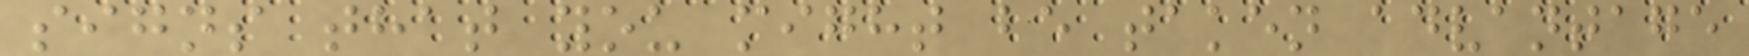signs that you might be taken advantage
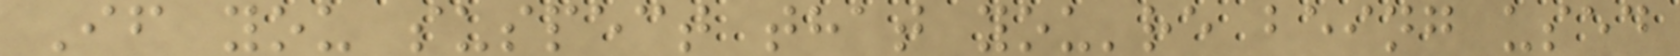If you suspect that you're being used
